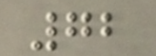72
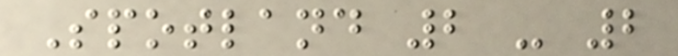Spotland 2 - 2
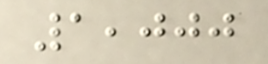1,000
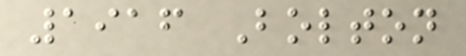1916 Bolton
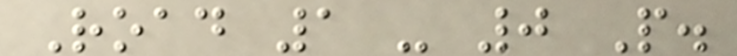Road 1 - 0 P.
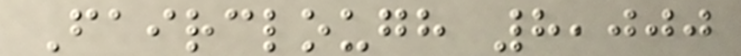Fairclough 8,000
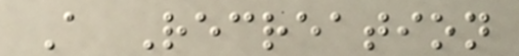A Recreation
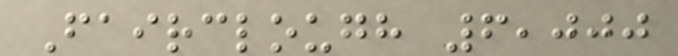Fairclough 6,000
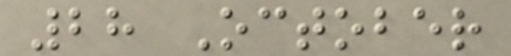28 October
